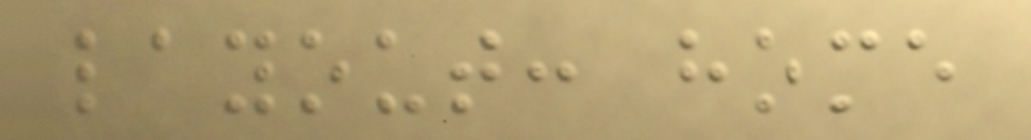layout: home
